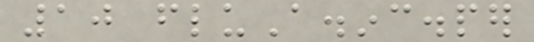10 fluA.inc.per
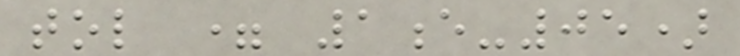tol = 1e-05)
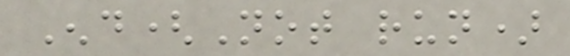End(Not run)
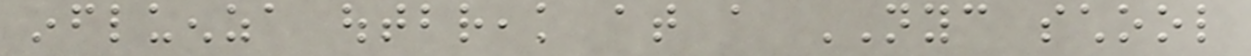influenza outbreak at a NYC school
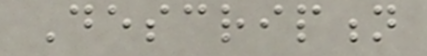Description
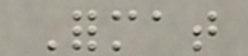Format
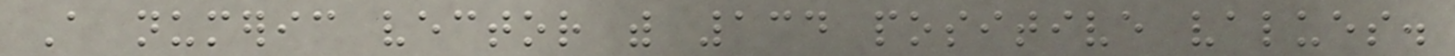A numeric vector with 134 positive values.
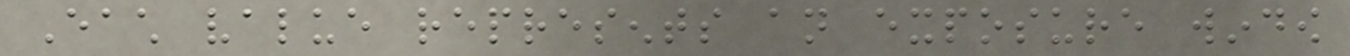Each value represents an exposure window
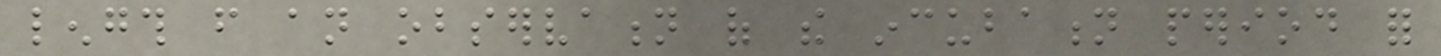length from an observation of the incubation period for
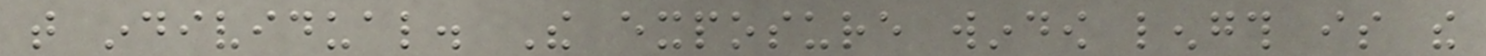that individual. The exposure window length is the
